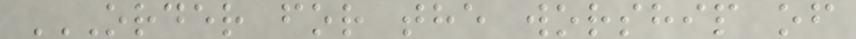ORDER FOR THE WORSHIP OF
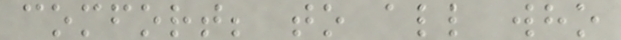comfort; to all who
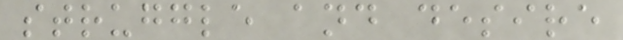struggle and desire
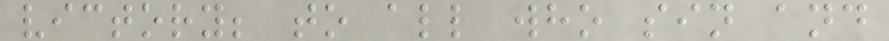victory; to all who sin and
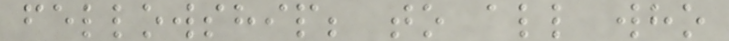fellowship; to all who
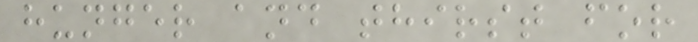hunger and thirst for
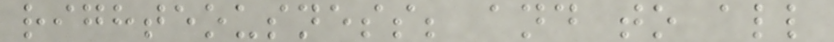righteousness; and to all
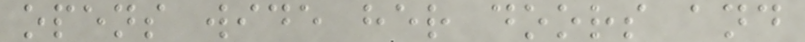opens wide her doors and
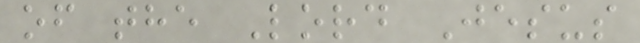of the Lord Jesus
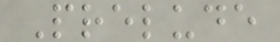Prelude
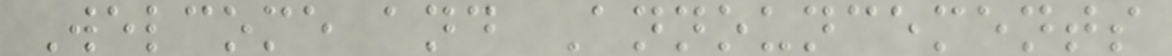Welcome and Announcements
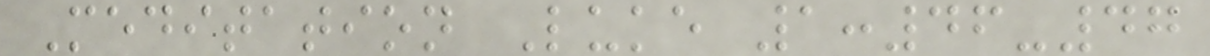Meditation Luke 1:46-47
